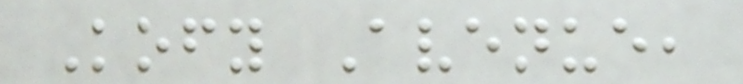Kofy Avenue,
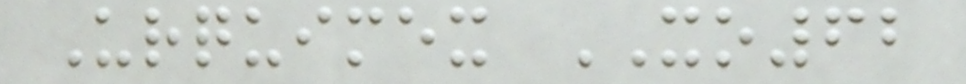Urquimex XO62
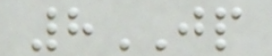8JP
